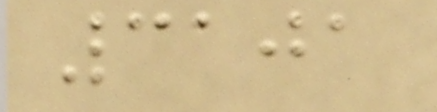3101
